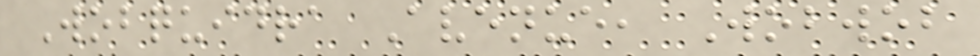Wobquidra Avenue, Wobwob
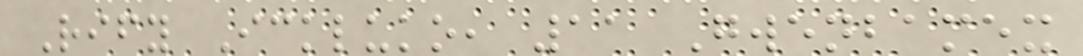Rify Ickluko, 11 Gwenbamex
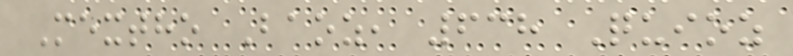Mextho Baoz, 638 Quioz
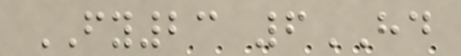FY23 6HD
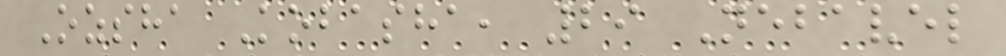Ozsha Kobasha, 29 Nebavel
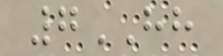7HH
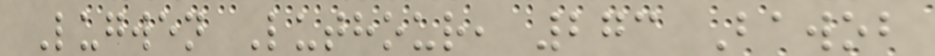Lugwen Luthour, 273 Bawob
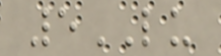5LU
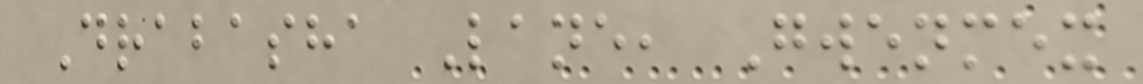Drabasha Lane, Gwenmex
